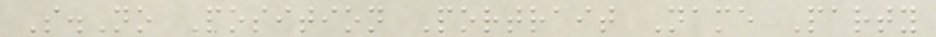S.No Position Portrait Name Party
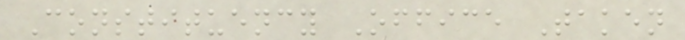Constituency Office Taken
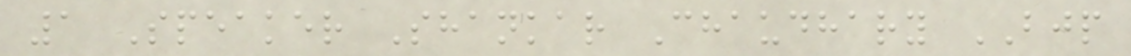1 Speaker Shankar Chaudhary BJP
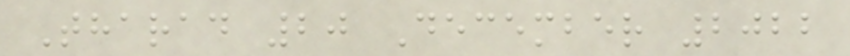Tharad 20 December 2022
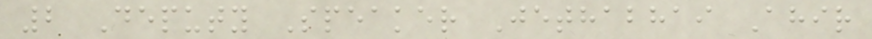2 Deputy Speaker Jethabhai Ahir
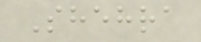Shehra
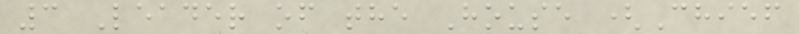3 Leader of the House (Chief
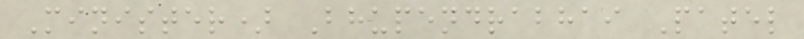Minister) Bhupendrabhai Patel
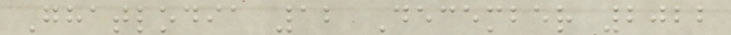Ghatlodia 12 December 2022
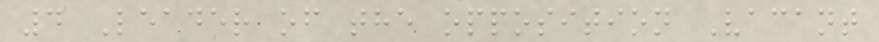4 Leader of the opposition Vacant
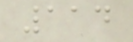114
